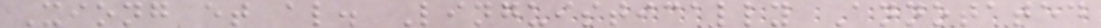Xiong et al. Linguistically Annotated
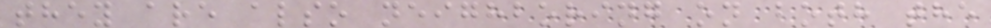they are also neighboring on both the
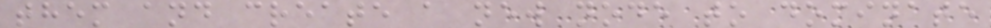them and create a new node to dominate
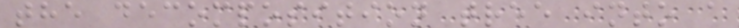the decomposition tree into a
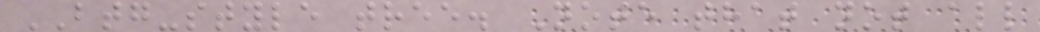BTG-style tree. Note that not all
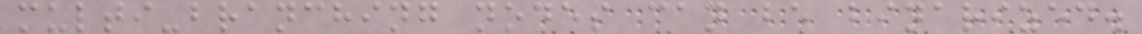multi-branching nodes can be binarized.
